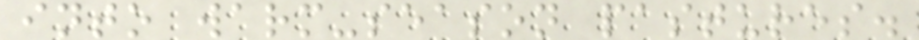into warm-season pastures.
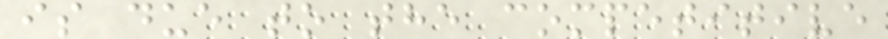is due to the competitive
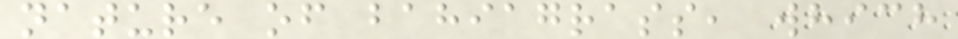nature of bahiagrass, which
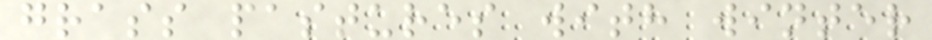grass pastures with winter
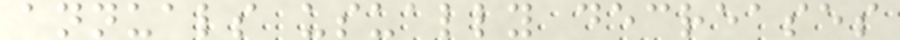annuals usually decreases
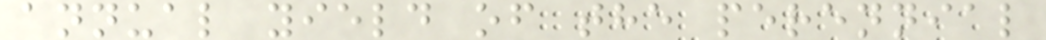annual yield of the perennial
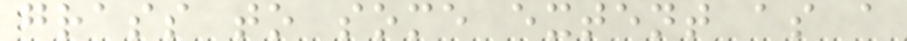grass to some extent as a
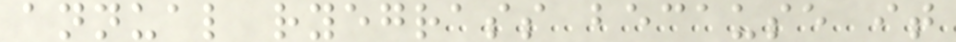annual ryegrass because it
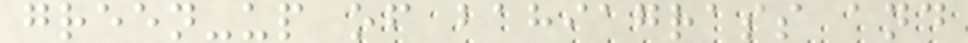green-up of bahiagrass and
